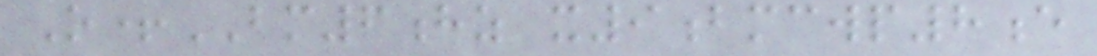O+BM6hz x9bmcwp8e
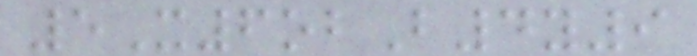5X6obB4y9
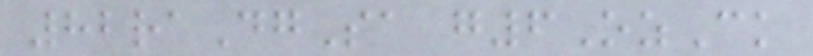82raDgSa g6OzCk
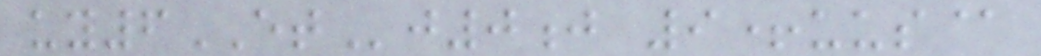uy6ETj0j 9+uus@
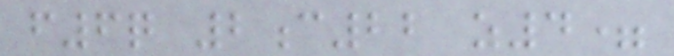f6q 2c22 z4=
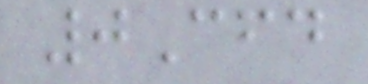0Cfd
